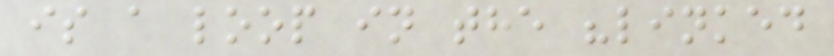is a loop in the "linked
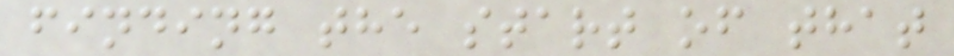finding the start of that
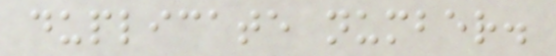duplicate number.
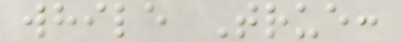while True:
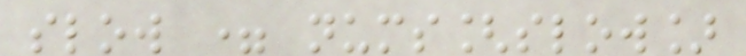slow = nums[slow]
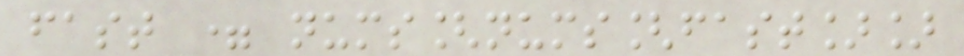fast = nums[nums[fast]]
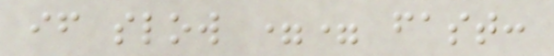if slow == fast:
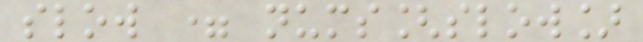slow = nums[slow]
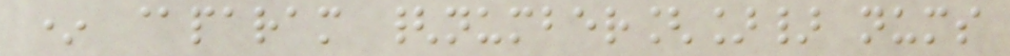* @param {number[]} nums
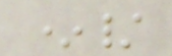*/
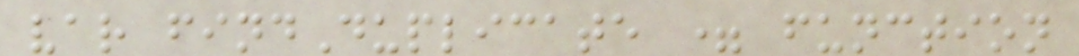var findDuplicate = function
